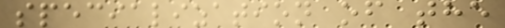specialization of the
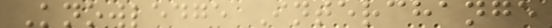Knowledge Interchange
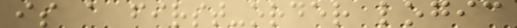is a first-order logic
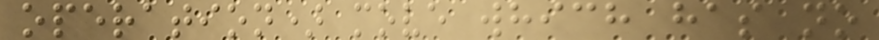operation) move which has no
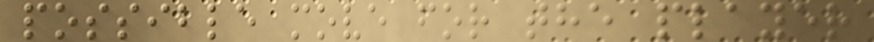possible move for the player
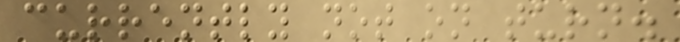currently not on turn.
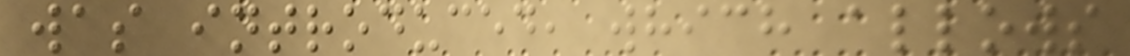was introduced, which allows
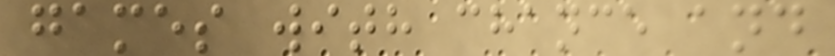games with chance and
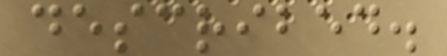described.
